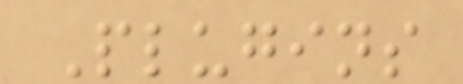Plugins
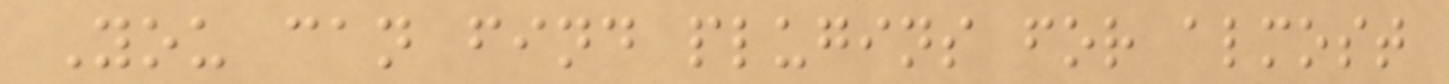You can find plugins for almost
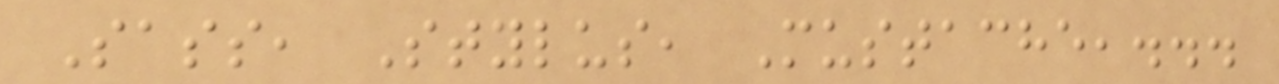Sass, Stylus, Mustache,...
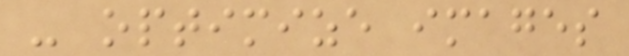- optimize images
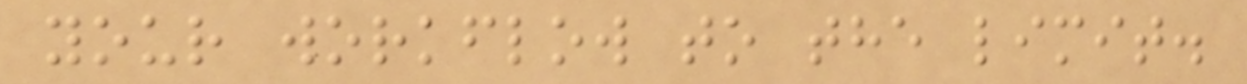your workflow to the limit.
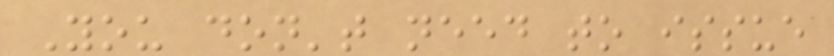You don't need to issue
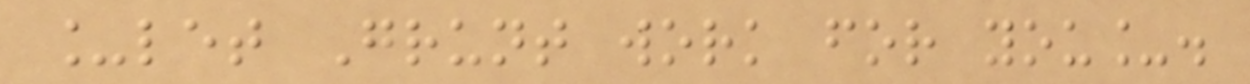_let Grunt work for you_.
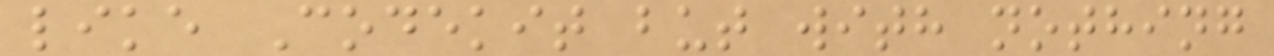like Codekit but with nothing
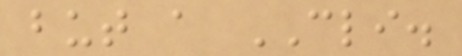but a CLI.
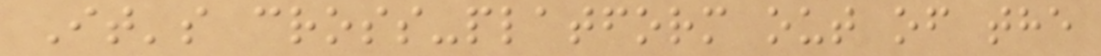It's cross-platform out of the
